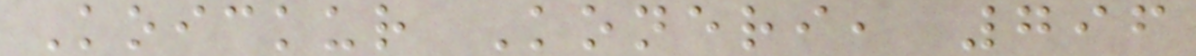Koickur Koneri, 796
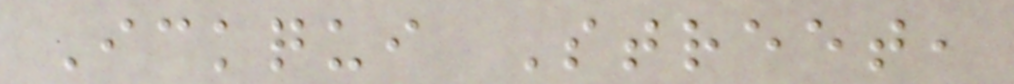Ickqui Street,
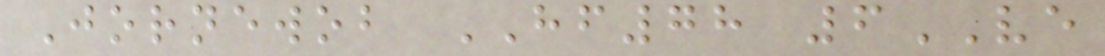Jornewob HF78 6VE
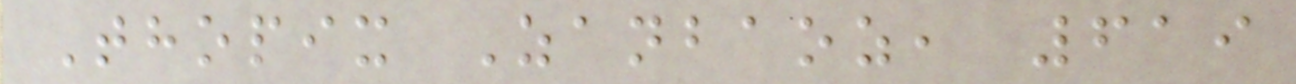Thopix Zanbaoz, 619
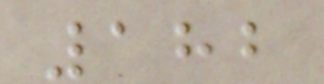182
